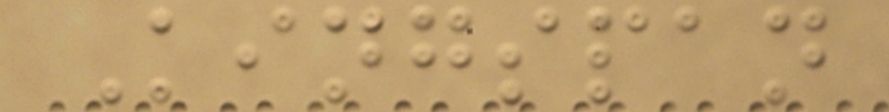Kingspan
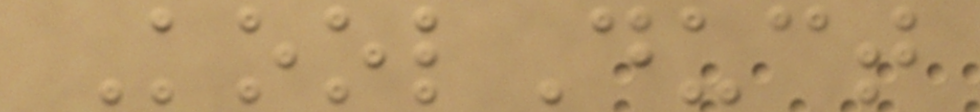KoolDuct
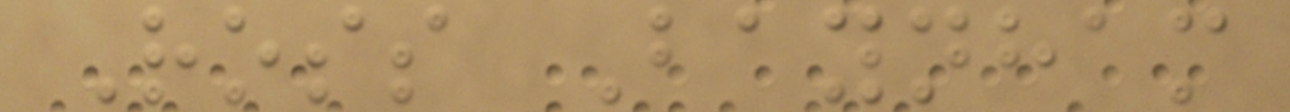Ross Baynham
